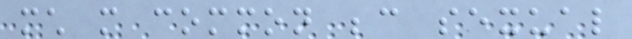much more common because sexual
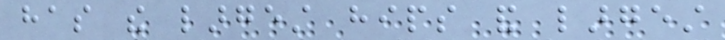has the largest hips and largest
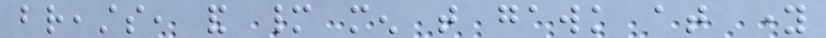breasts, and many men that gawk at young
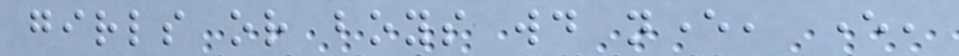girls or boys would never, ever,
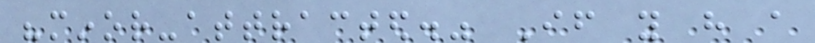"minor-attracted." If you have a
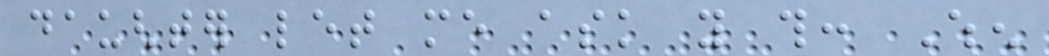daughter let me ask you this: When
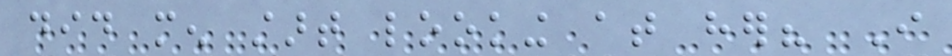did men start looking at her? I
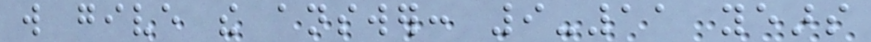will give the answer: 9-11 years
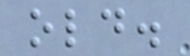old.
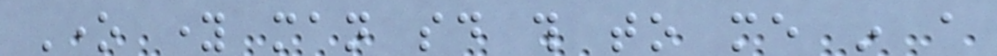One young man said this to me in a
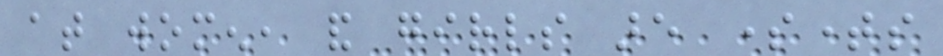at women, and girls are sometimes
